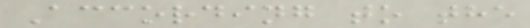According to the
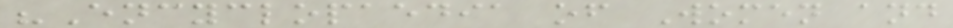"Encyclopaedia of Women and
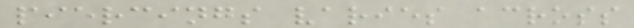piercings varies across
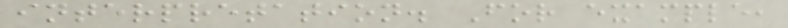interpretation. For example,
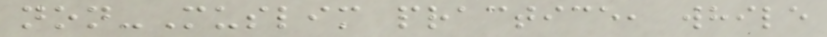non-Muslim practice, while
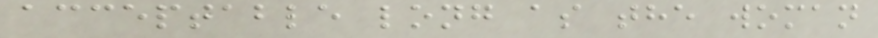acceptable long as the woman
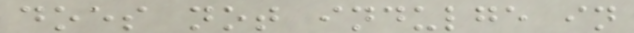does not indulge in
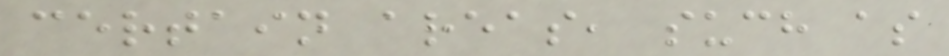certain areas, such as
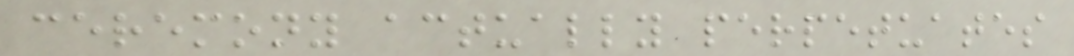ceremony actually perpetuates
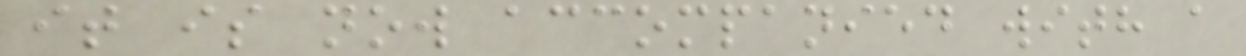it is now accompanied with a
